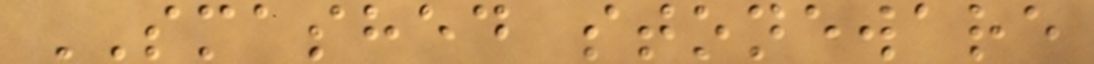SMASHED stoneware
